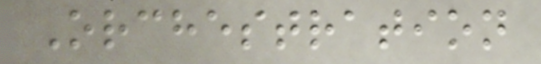Orchestration
